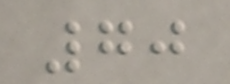70
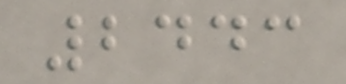2443
